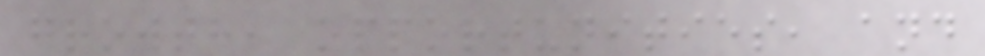growth, opportunities, and
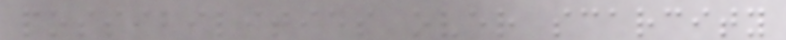possibilities over scarcity
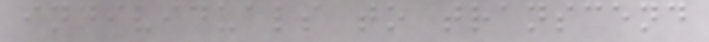individuals to transcend
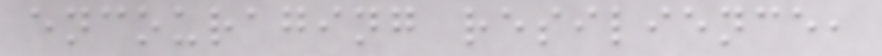encouraging resilience,
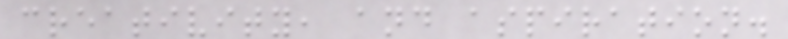creativity, and aspiration.
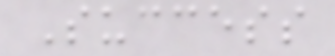Success
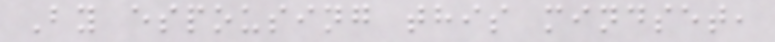By espousing this mindset,
